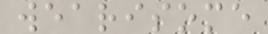wearisome
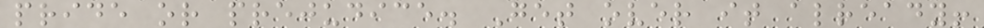pride or prejudice. Get over it already!
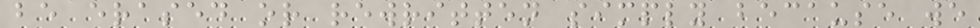be erased or rewritten simply because we
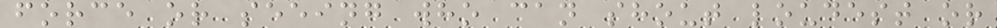force or seeing who can shout loudest or
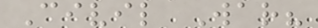Civil War?
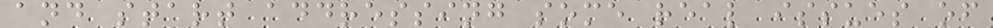and start addressing some real issues of
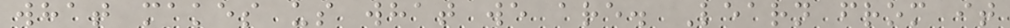what makes us what we are. Learn from it
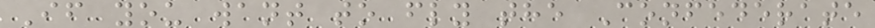If you want to fly the Confederate
